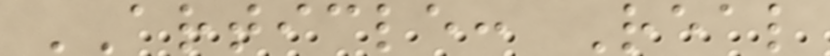ARTICLE: Real
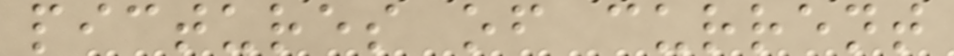pictures of current
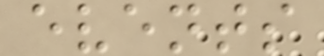events
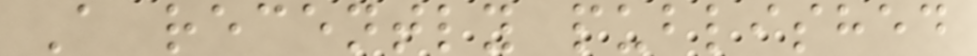A recently published
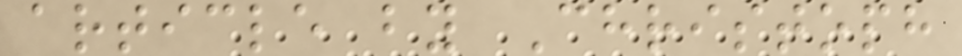article by Christoph
